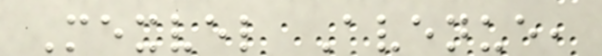Mexvel Avenue,
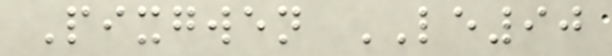Pixgwen LE90
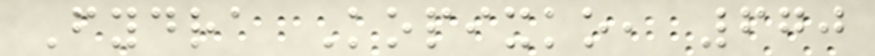Fydra Kopixko, 670
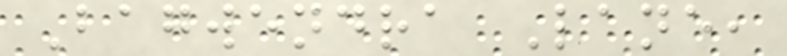Bagwendra Lane,
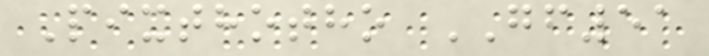Pixthotho GF51
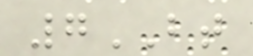7BT
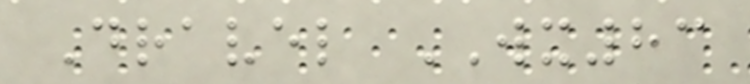Dravel WX83
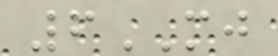6MJ
